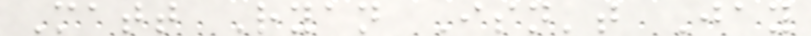Matt Ryan Isn't Jay
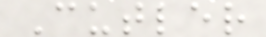Cutler
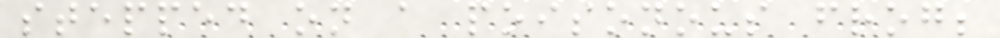stepped on a poisonous frog;
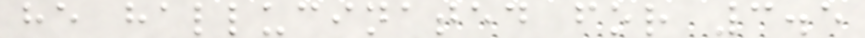he hallucinated for 3.5
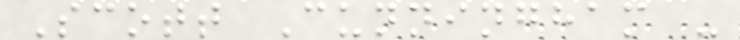Scott Cunningham -
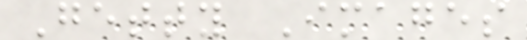Getty Images
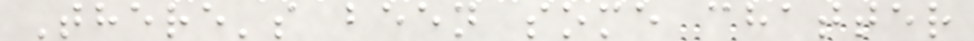There's been some chatter
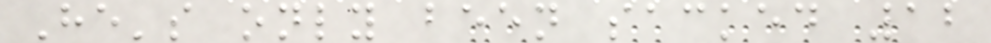He's only been sacked 12
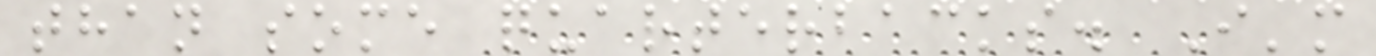than some quarterbacks. I'm
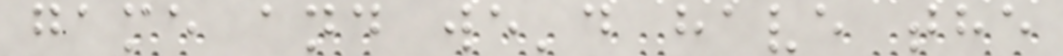game and we'd have the
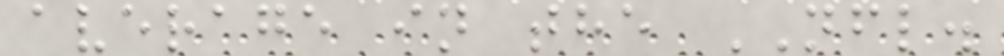average in the NFL.
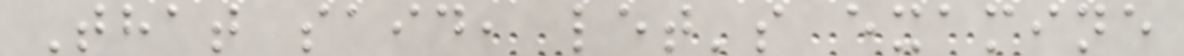That said, let's examine
